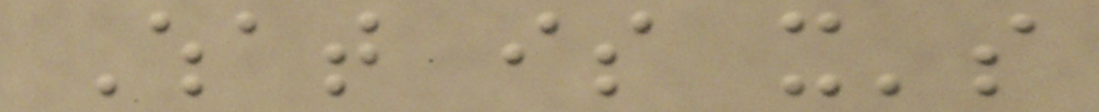What is it's
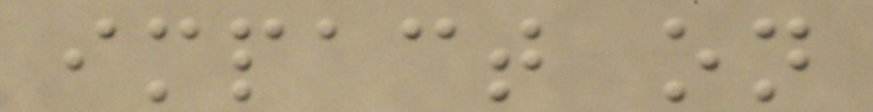impact on
